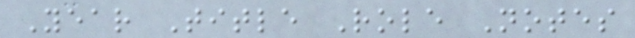Year Title Role Notes
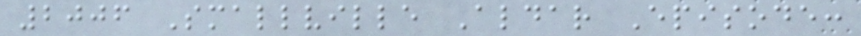2006 Smallville Aldar Episode:
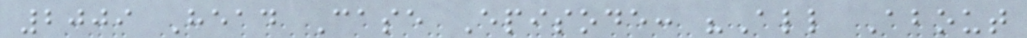2009 Head Case Episode: "All About
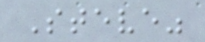Steve"
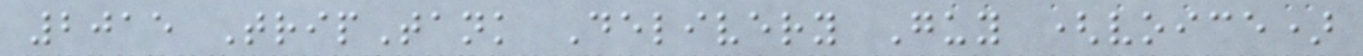2015 TripTank Delivery Guy (voice)
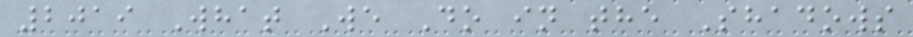2019 What We Do in the Shadows
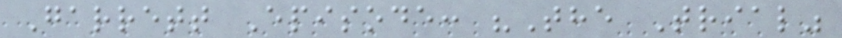Garrett Episode: "The Trial"
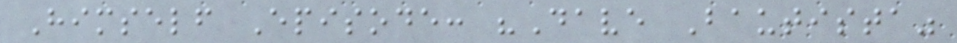Himself Episode: "Dave Bautista"
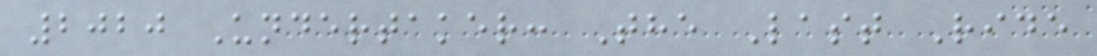2020 Undertaker: The Last Ride
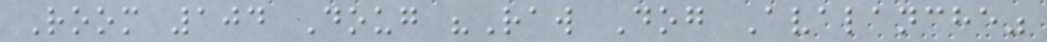Room 104 Doug "Raw Dog Avalanche"
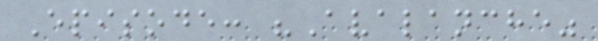Episode: "Avalanche"
